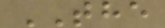THE
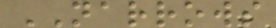NARROWS
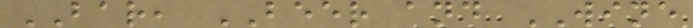BAR, BEER and WINE
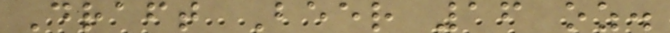Draft Beer 16 oz.
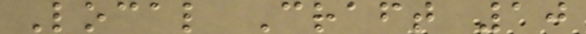Local Craft 10
